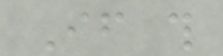If this
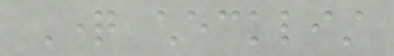Question checklist
